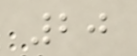20
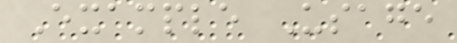Example Usage
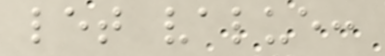let value:
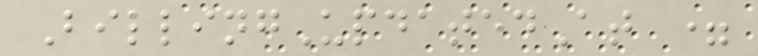BillingUpdatedAt =
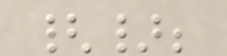{};
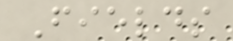Fields
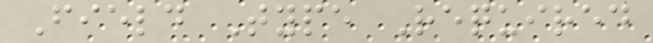Field Type Required
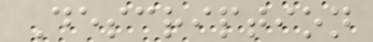Description
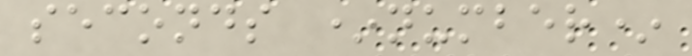seconds *number*
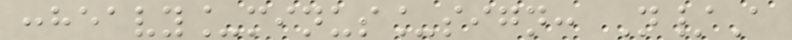:heavy_minus_sign: N/A
